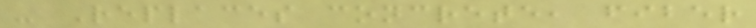- Replaces concrete, fiber
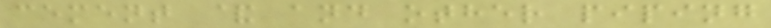cement & and other piping
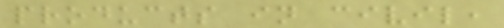products in civil,
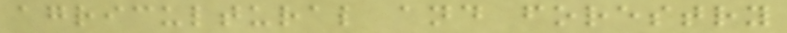agricultural and forestry
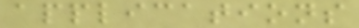applications
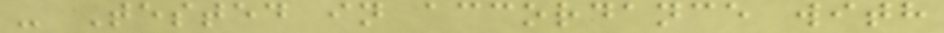- Tested in accordance with
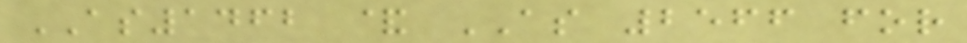AS1462 & AS 2566 for
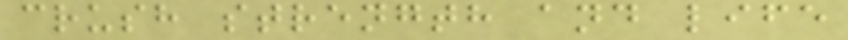crush strength and life
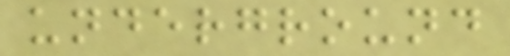underground
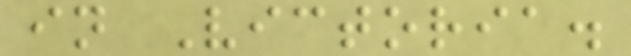in Victoria.
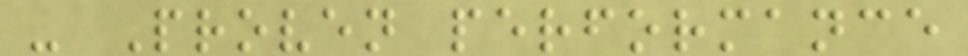- Proven performance
